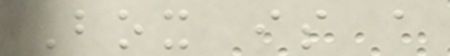Box is a
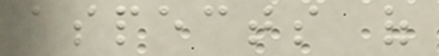aspects of
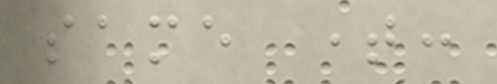same time:
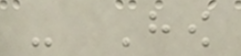- How
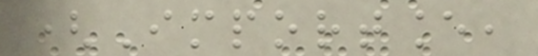(Importance,
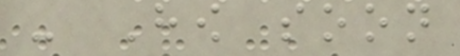- How soon
